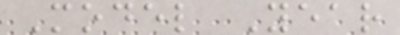Model Year
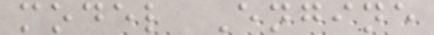model Engine
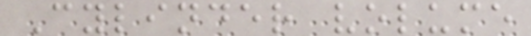Cylinder volume
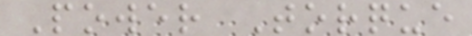Power Torque
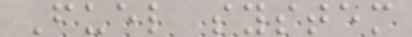Fuel system
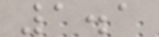1.1
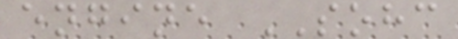engine SOHC
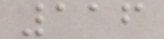116
